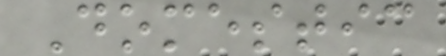Domestic
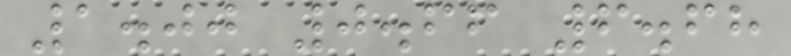1.00 0.66 6.68
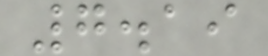7.19
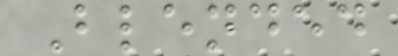Blended
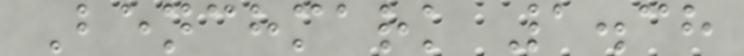Benchmark 1.38
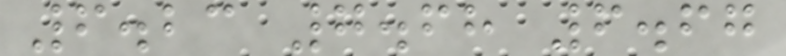6.23 7.68 6.67
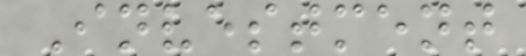Investment
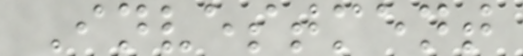Investment
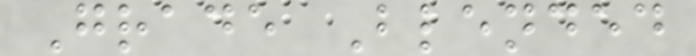Grade Blended
